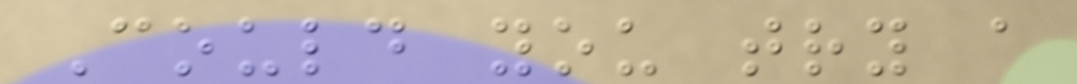Could you try a
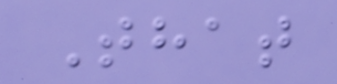That
